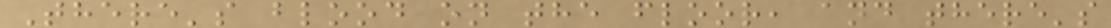There's blood on the floor, and there's
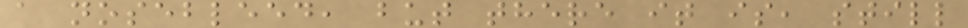a nosebleed, but there it is, still
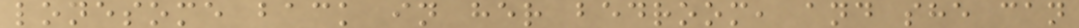lonesome back in her bedroom, and she can
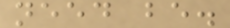need be.
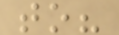to?
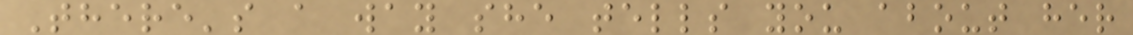There's a way she tells you about her
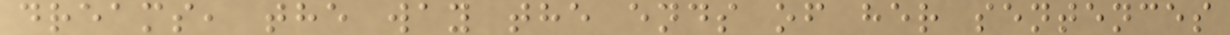dreams, the way the ends of her sentences
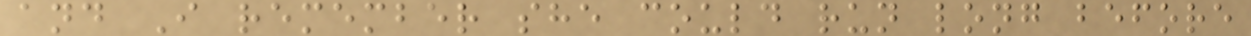and I remember she could run long before
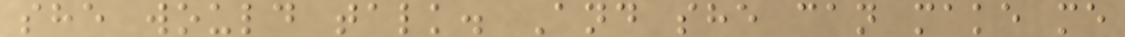she would talk. And she can make me
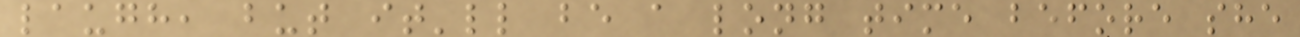laugh, but it'll be a long time before she
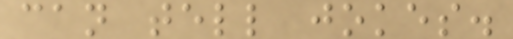can tell jokes.
